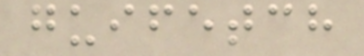guifetch
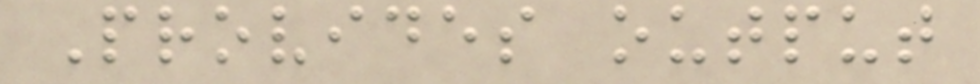Provides output
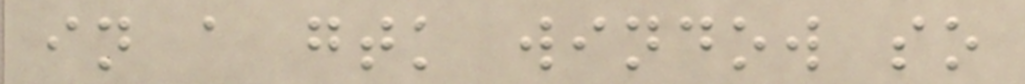in a gtk window so
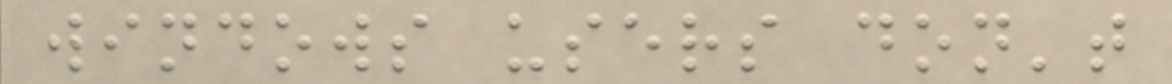windows users don't
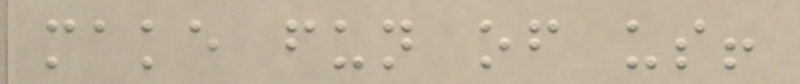make fun of us!
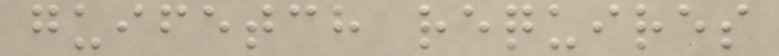guifetch requires
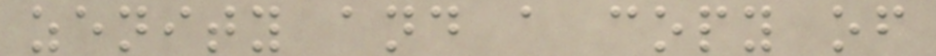zenity and a copy of
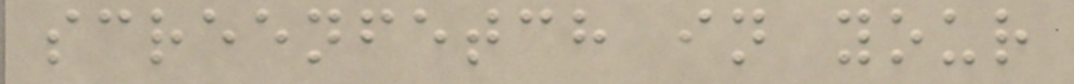screenfetch in your
